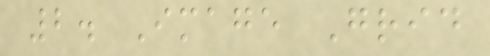2. Image Grid
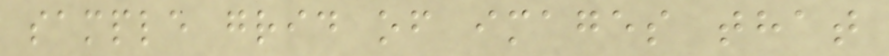sample grid of images that
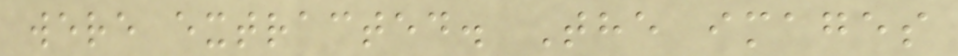were extracted. The images
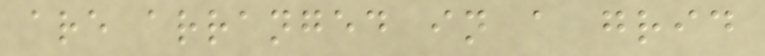are arranged in a grid
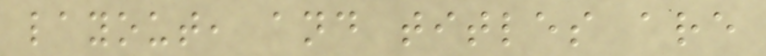layout, and titles are
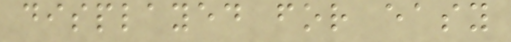displayed for easy
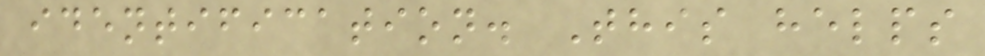identification. This helps
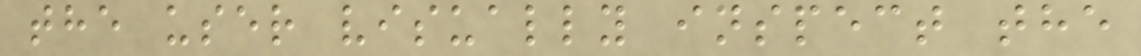the user visually inspect the
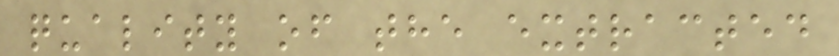quality of the extracted
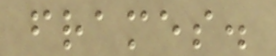frames.
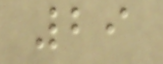29
